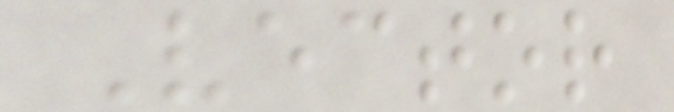Vector
